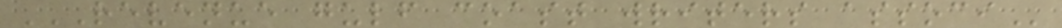REVENUE GULF COAST WRITERS ASSOCI
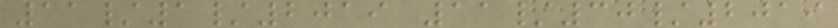11/1/2019 11/30/2019
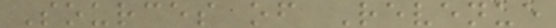Sources of Revenue
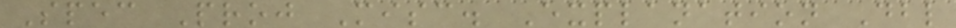Spec Proj Misc. Explanation Dbl
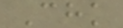Chk
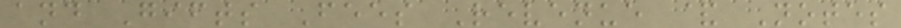and Gifts Fees Revenue & Notes
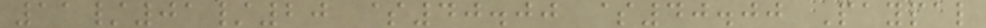11/01/20 $40.00 $40.00 Paypal
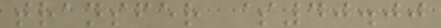transfer $40.00
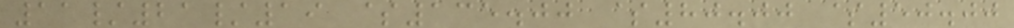11/21/19 $135.00 $80.00 $50.00
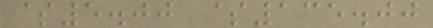$5.00 $135.00
